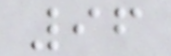96
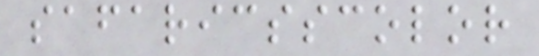safaricsscolor
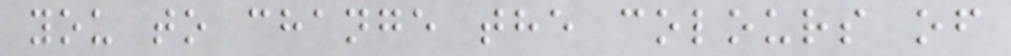you to change the colours of
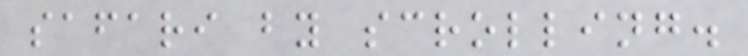safari by scrolling.
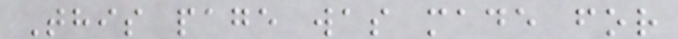This page was made for
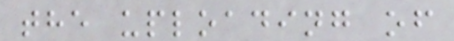the uploading of
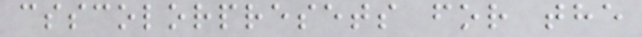csscolorpresets for the
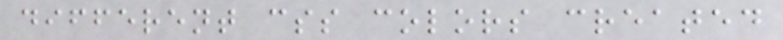different css colors created
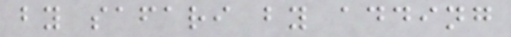by safari by adding
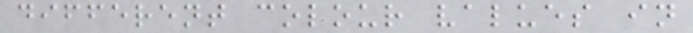different colour values in
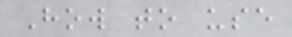How to use
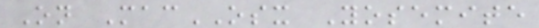On MacOSX Yosemite
